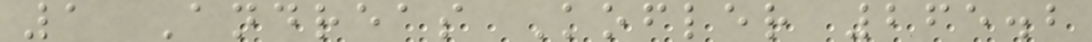1 Andreas Kofler 265.2
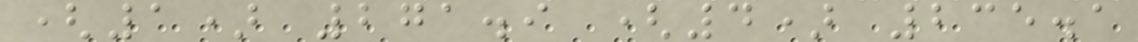(1) 271.9 (4) 235.1
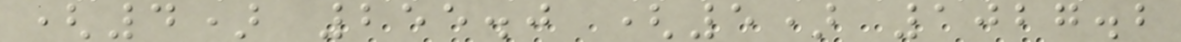(4) 255.0 (5) 1027.2
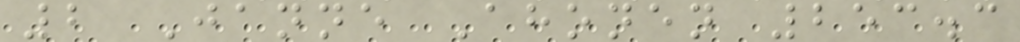2 Janne Ahonen 253.3
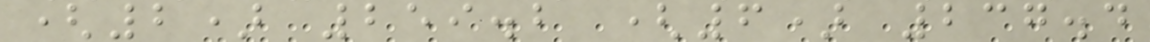(2) 259.2 (6) 237.4
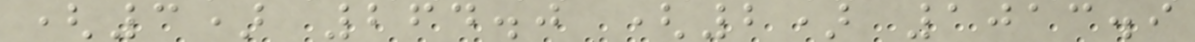(3) 264.0 (2) 1013.9
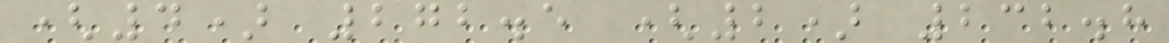(4) 272.5 (2) 232.8
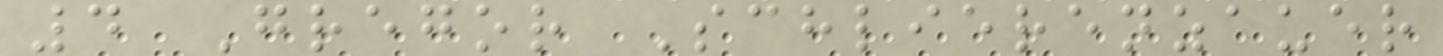4 Gregor Schlierenzauer
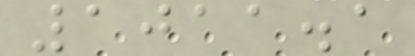1011.1
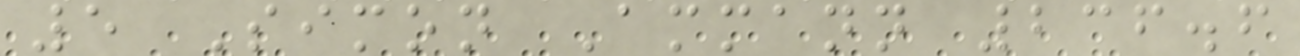5 Simon Ammann 236.6
